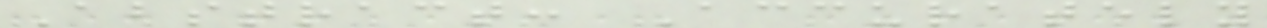Abstract: Accurately
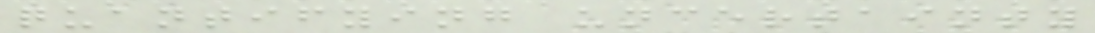quantifying uncertainty
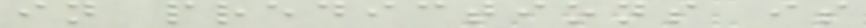in predictions is
